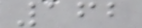162
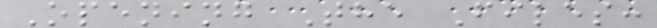Opening The Files:
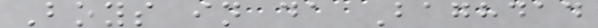Boys in da Baghdad
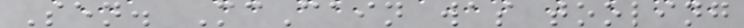Sen. McCain was tooling
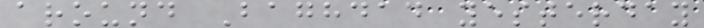around Baghdad yesterday
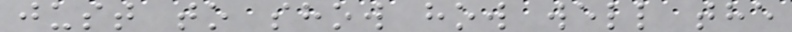just to show how well the
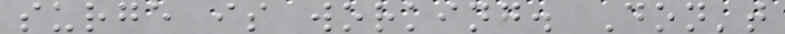surge is working. Don't
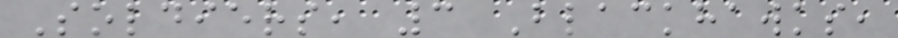Soldiers, 3 Blackhawks,
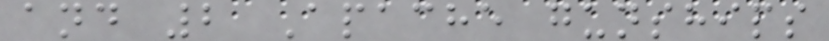and 2 Apache gunships
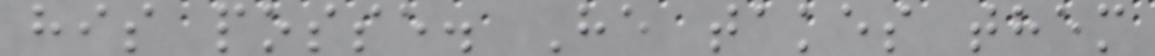his posse. He takes them
